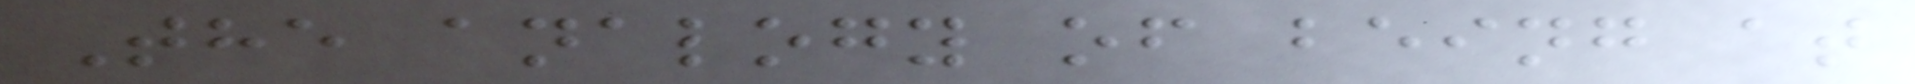The analogy of being at
